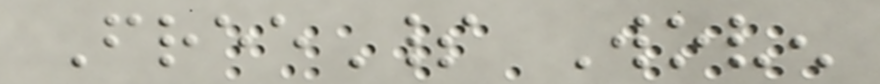FreeSpirit Woven
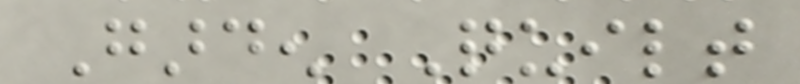Garden Quilt
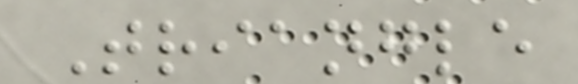Triangle
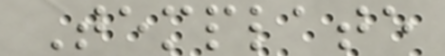Template
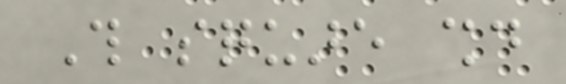This square should
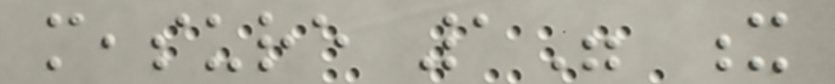measure 1" x
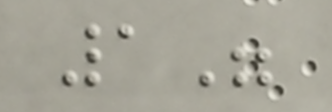1"
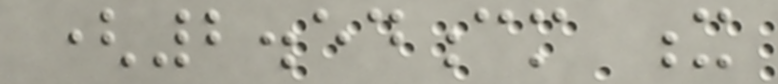(2.54cm x
